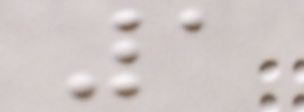1
